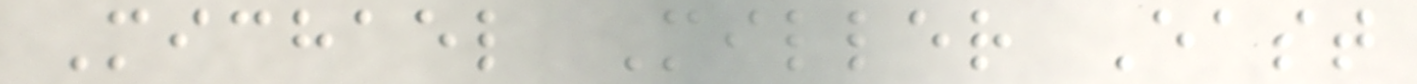Michael Miller East
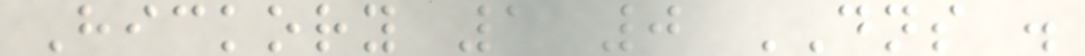Hickory 1 0 DNS .
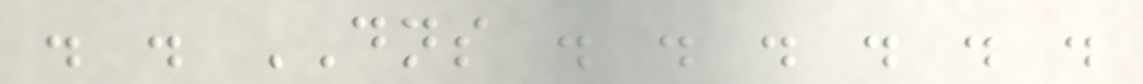. . DNS . . . . . .
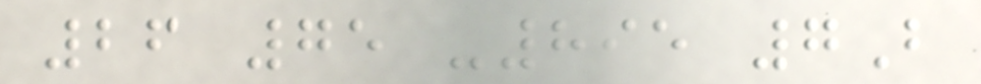26 75 -895 7B
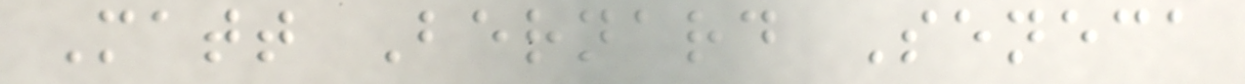Matt Bernard Seneca
